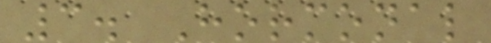3. Hormonal
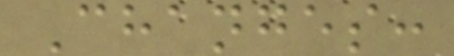Changes:
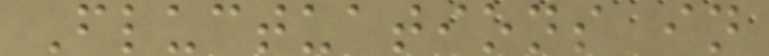Fluctuations in
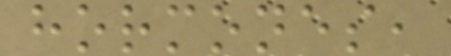hormones,
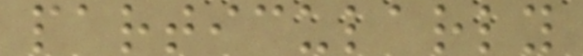particularly
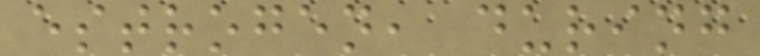estrogen, during
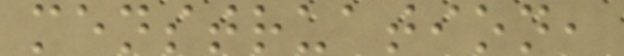menstruation,
